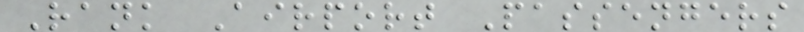Rank Airport Passengers
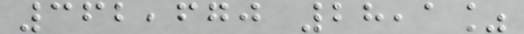362,670 28,1%
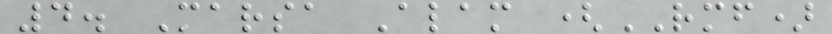4. Marsa Alam (RMF)
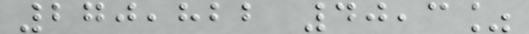270,822 40,3%
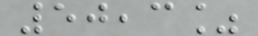50,3%
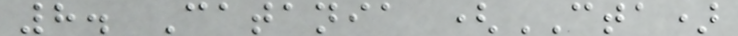8. Catania (CTA)
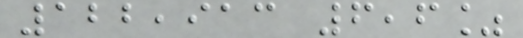122,913 6,6%
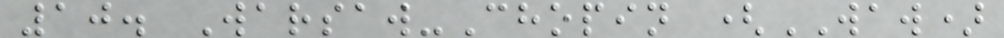10. Warsaw-Chopin (WAW)
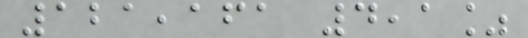121,161 4,1%
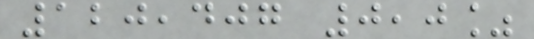120,407 0,0%
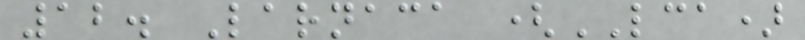12. Larnaca (LCA)
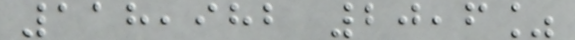118,982 20,6%
